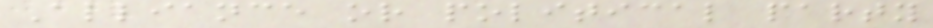Alliance or political party
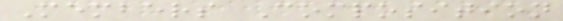Members Composition
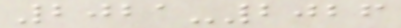2021-2026
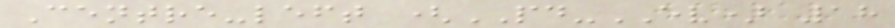Centre-left (PD-EV) 18
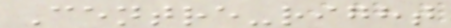Centre-right
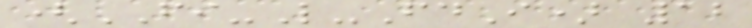(FI-L-FdI) 12
